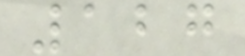127
